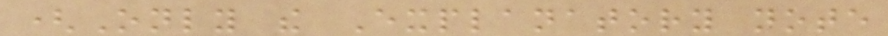(Only the Explanatory note
